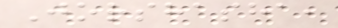Jorshasha,
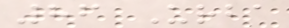86 Urba
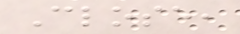Close,
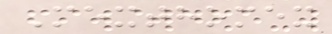Mexthomex
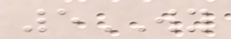5WY
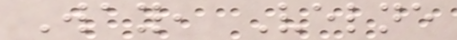Way, Velne
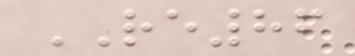RE86
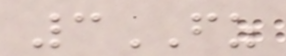3FZ
